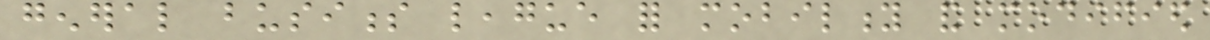general business league for mobility and modified
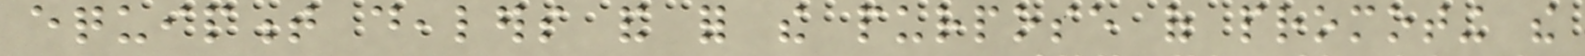equipment dealers and for the purpose of promoting the
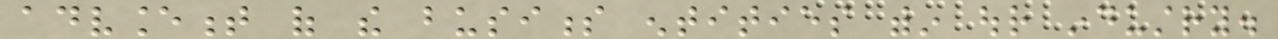advancement of the business entities within our industry.
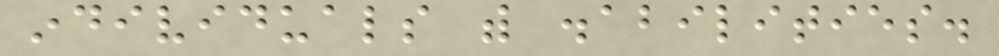individuals with disabilities.
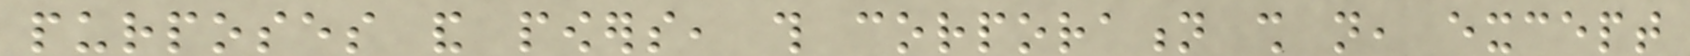purposes and powers, this corporation shall not, except
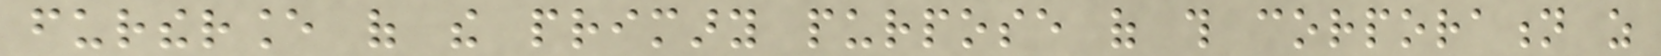furtherance of the primary purpose of this corporation as
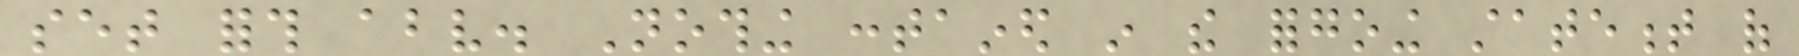set forth above. Nothing contained in the forgoing statement of
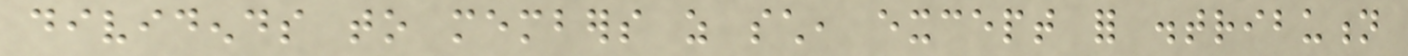dividends to members as such, except for distribution
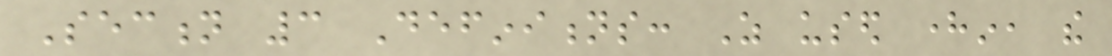Section 3 Definitions: As used herein, the
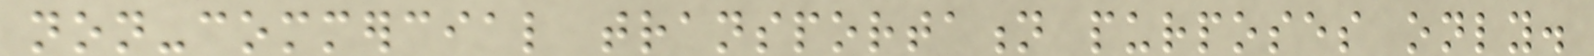non-commercial transportation purposes only.
